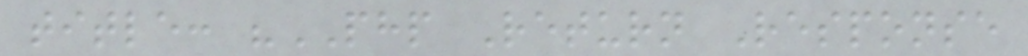title: "PHP Return Response
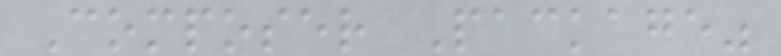Composer Package"
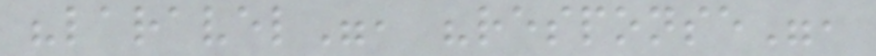"laravel", "response",
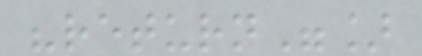"return"]
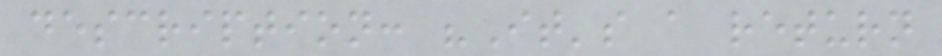description: "It's a return
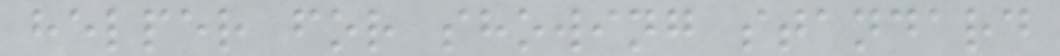helper for showing standard
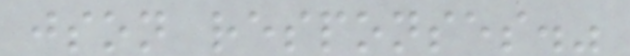json responses."
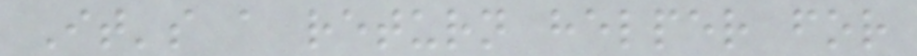It's a return helper for
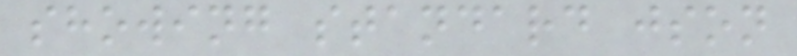showing standard json
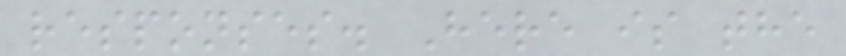responses. Here is the
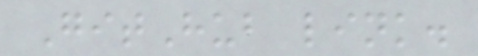GitHub link.
